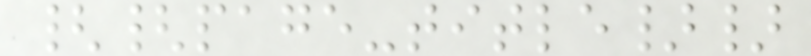{{page-title}}
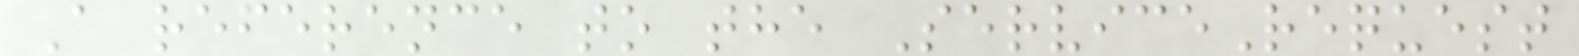A reference to the ServiceRequest
